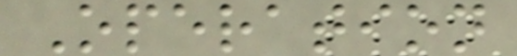Operation
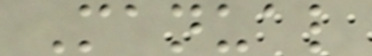Manual
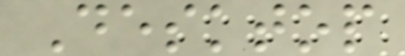Desktop
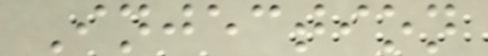Injection
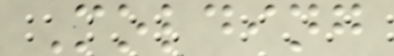Molding
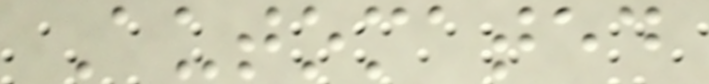Automated
